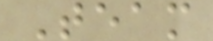Team
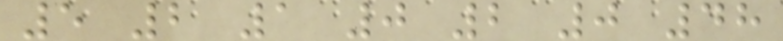5 2 1 0 2 0 48
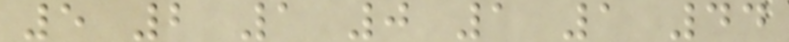5 2 1 0 1 1 44
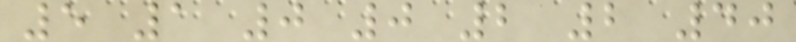5 1 0 0 2 2 40
